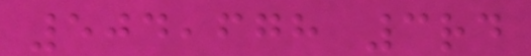504,678 3rd
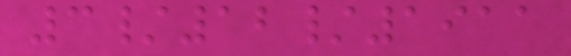3/12/1911
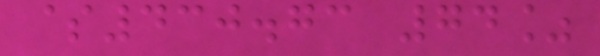$430.73 74%
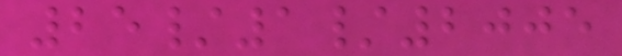25/1/2005
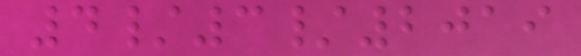4/3/2019
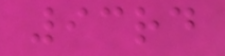93rd
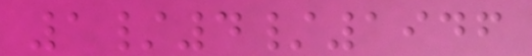1/4/1946
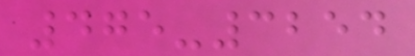475-3254
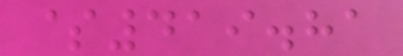$419.81
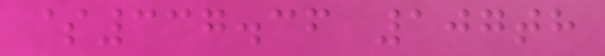$337.36 107th
